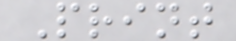Print
